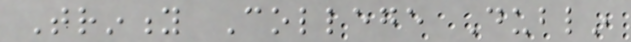Trinity College Dublin
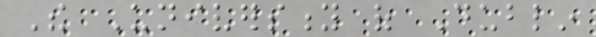The University of Dublin
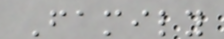Family
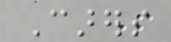Carers
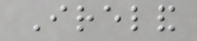Ireland
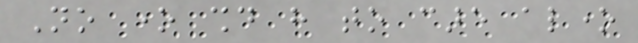No one should have to care alone
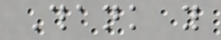Thank you
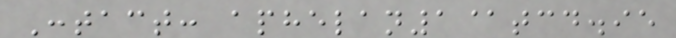Contact: aphelan1@tcd.ie
